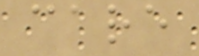care
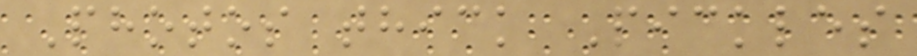Photos thick Pickles
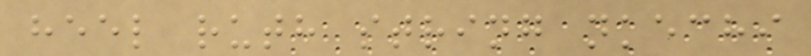heel ruth string nkechi
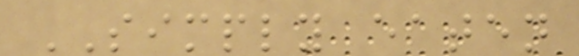SIMPLY eaten
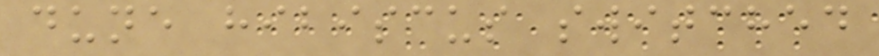dune hibiscus switched
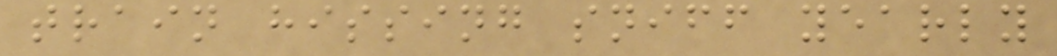train hissing sniff yearly
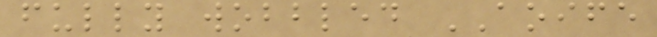fully wobbled AOIFE
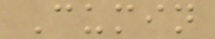Cumin
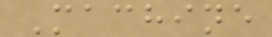Machine
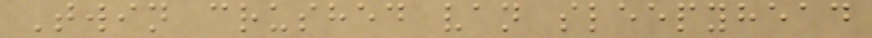Twin crushed van sleepyhead
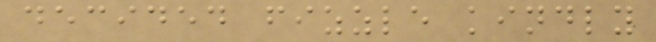decided fizzle kindly
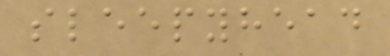sleepyhead
